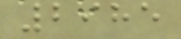2985
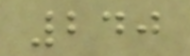240
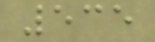535
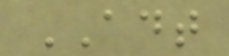ADT
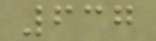637
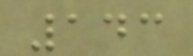143
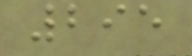295
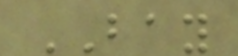BAY
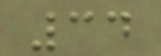34
